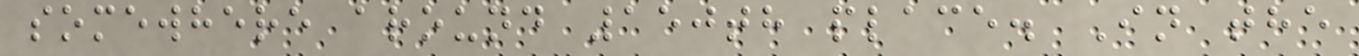somewhere around 150th place. In the
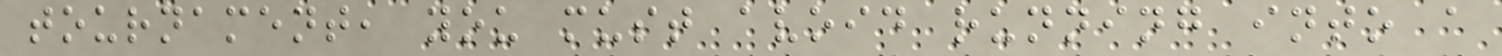tournament, you must avoid running into a
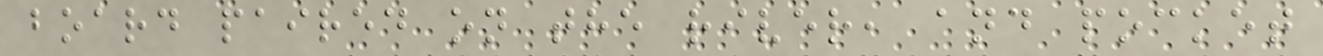board paired on the river, and pocket
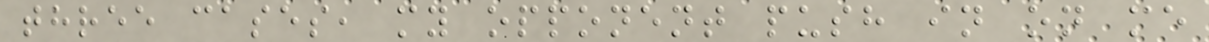three cases, my opponent push in on me
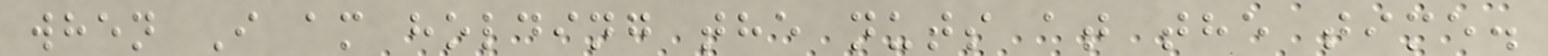when I am holding the nuts at the time.
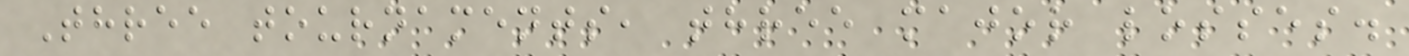Three tournaments, three major losses.
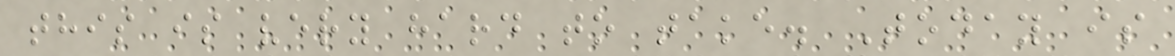this is very hard to take. Today is
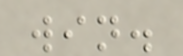win.
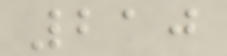210
